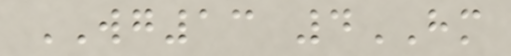WG13 4HM
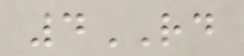4RD
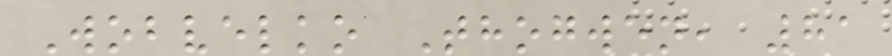Wobvelko Thogwen, 81
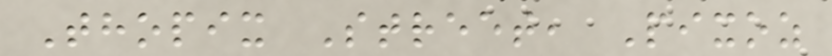Thopix Street, Pixoz
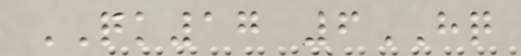QK17 6HQ
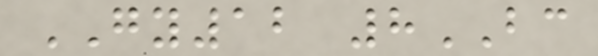GY12 8BC
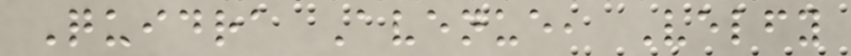Quidra Avenue, Velfy
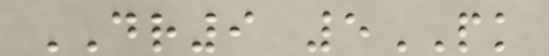DR9 5PK
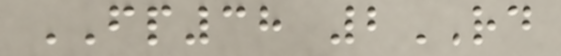FP38 2RD
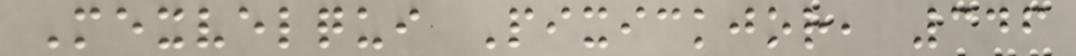Mexvelqui Pixickjor, 346
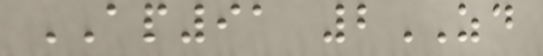AP91 2ZD
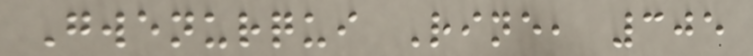Gwenurqui Rine, 305
